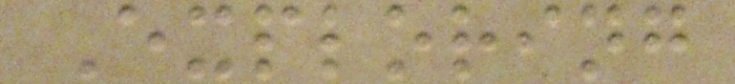Exploring
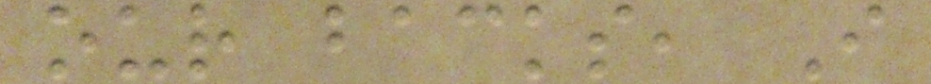our backs, I
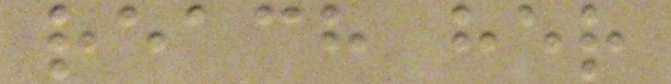reach her
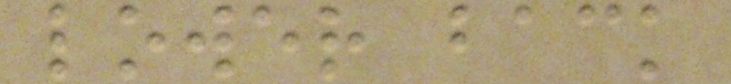lower back
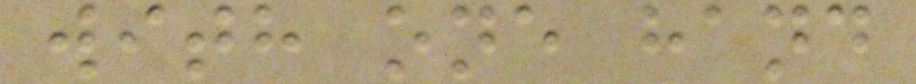with one hand
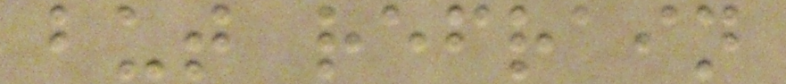but refrain
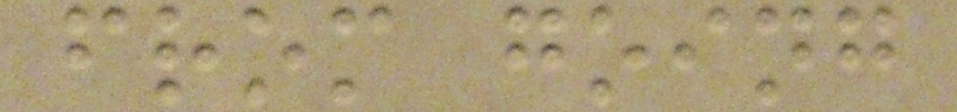from going
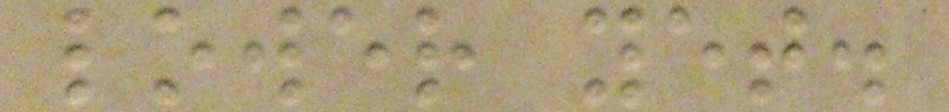lower yet.
